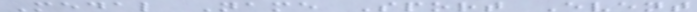Medal Name Sport Event
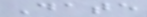Date
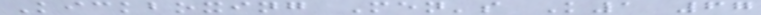Kickboxing Men's K1 67
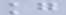kg
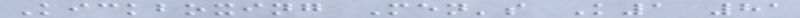Kickboxing Men's K1 81
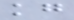kg
